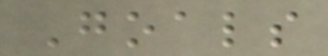Goals
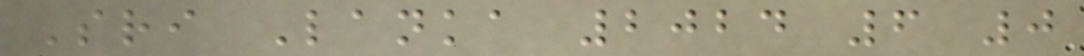Sri Lanka 2024 6 0
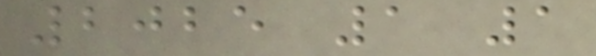2025 1 1
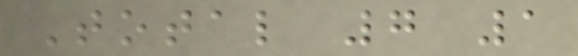Total 7 1
